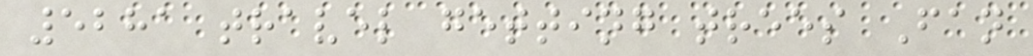5281 travel getting trees Fan
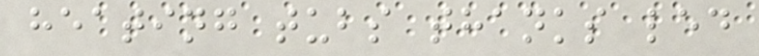heating tubs thanks led
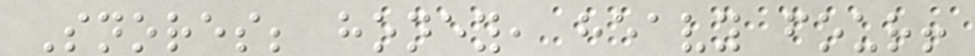Snores; honey, heavy four!
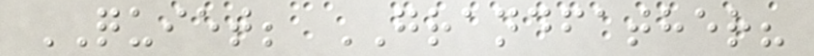QUIET; GRANDFATHER?
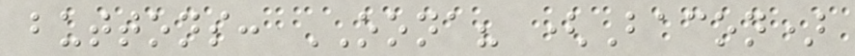buttons: OONA? (Bacon)
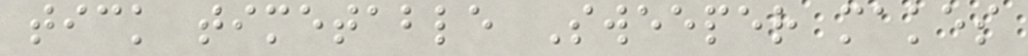tick timetable Sweeper makes
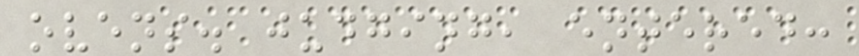ovens. judging, entered:
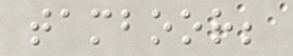tamboor;
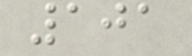101
